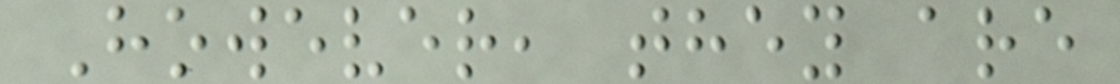However, they are
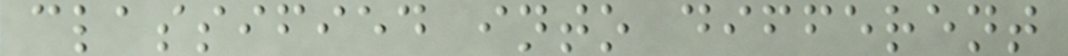classified into different
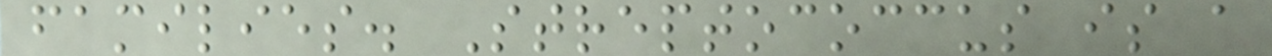families. Streptococcus is a
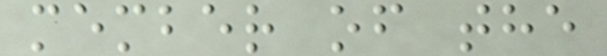member of the
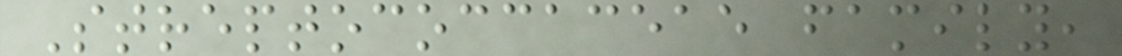Streptococcaceae family,
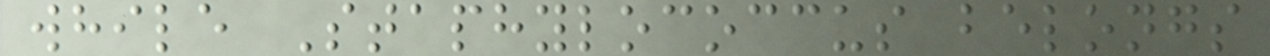while Staphylococcus belongs
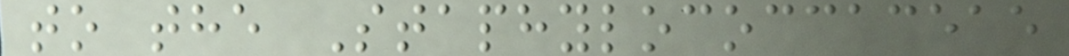to the Staphylococcaceae
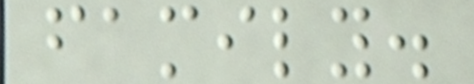family.
